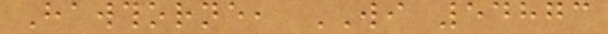Hawthorne, WI 54873
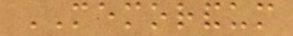MEMORANDUM
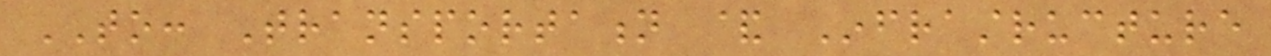TO: Transportation & Infrastructure
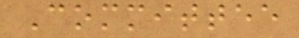Committee
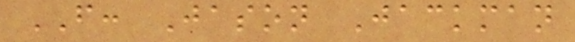FROM: Jason Jackman
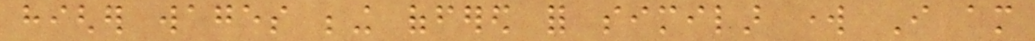higher wages being offered for similar work I am
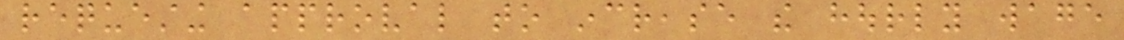requesting approval to increase the hourly wage
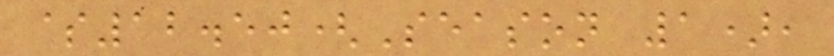$12.50(Season 1),
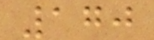170
